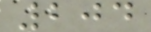204
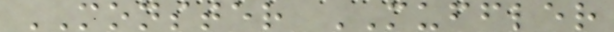MONSTER MUFFLER
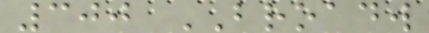300 BROADW
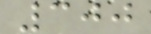300
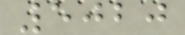5020
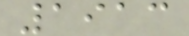1913
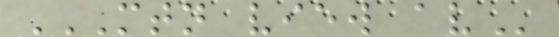MTN VIEW AV
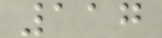117
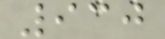930
